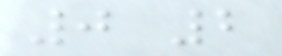0 2
